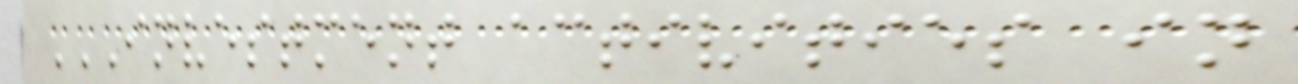INVESTMENT ACTIVITIES IN
